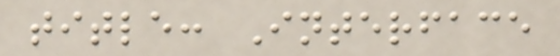title: Interface
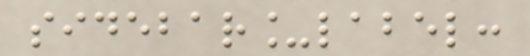sidebar_label:
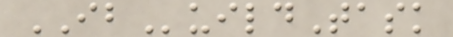IBuildTask
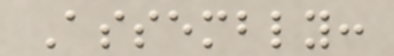Assembly:
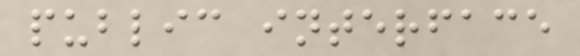public interface
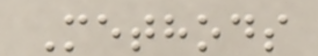Methods
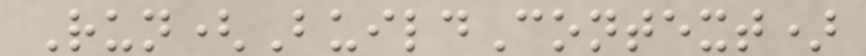Run(BuildContext)
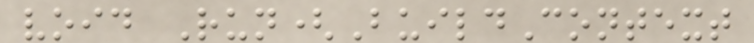void Run(BuildContext
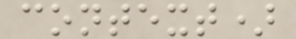context)
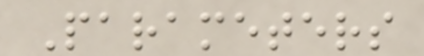Parameters
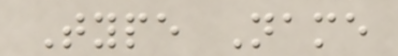Type Name
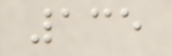135
